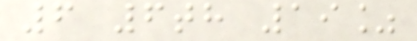6 6th 19%
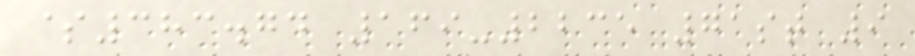$383.74 169-2235 71st 9
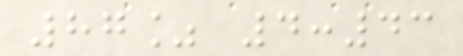87% 4:43
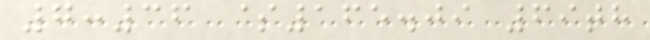7:36 $165.09 69th
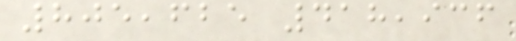805,625 418,936
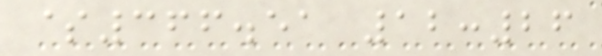$366.51 12:26
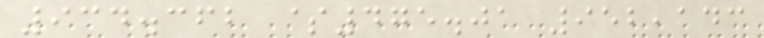934.362 $475.01 952,143
